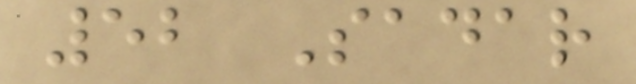52 Sadar
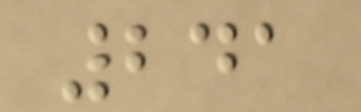241
